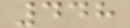448
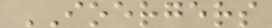IOERGERS
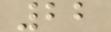22
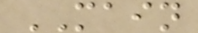MAIN
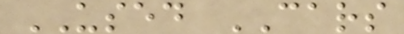USED CARS
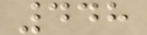448
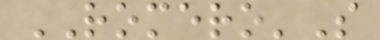ROMERO'S
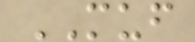MUF
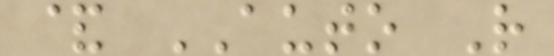& AUTO R
